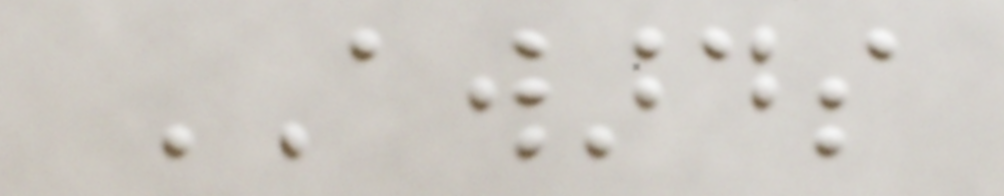AWARDS
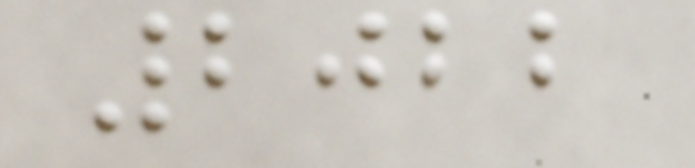2022
